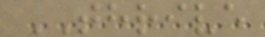THRIVE
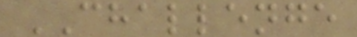CHALLENGE
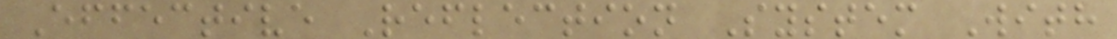Effective Reflection System With
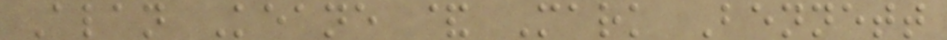Alan Keane & Mark Bennett
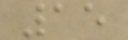15
